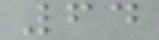64
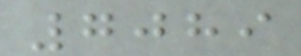7089
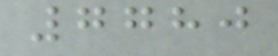7780
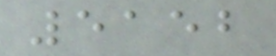5152
